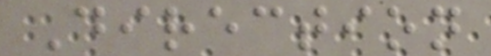Direction
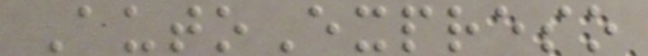AutoExpreso
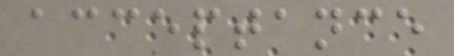acceptance
